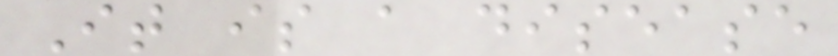It is a disease
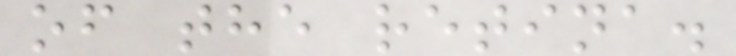of the retina.
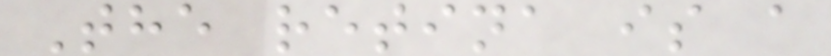The retina is a
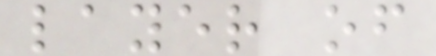layer of
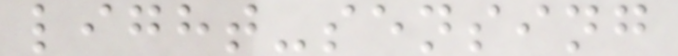light-sensing
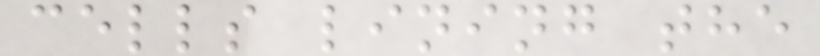cells lining the
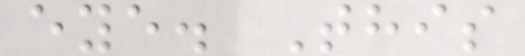eye. This
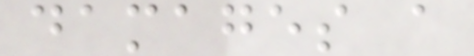damages a
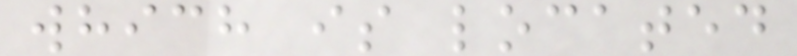which is located
